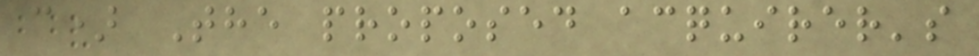c) The proposed acquirer's
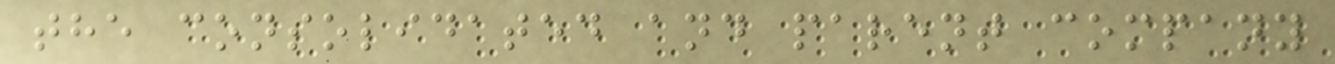the consolidated and parent company
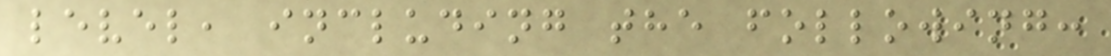level, including the following:
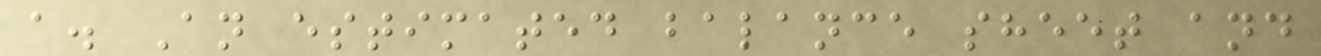a. An estimated balance sheet and
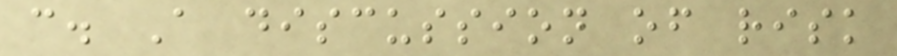c. A discussion of risk
